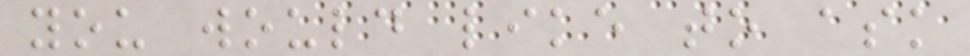you would like to ask
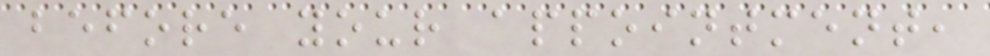before your appointment,
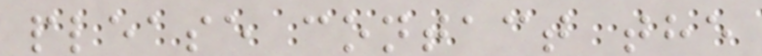please contact the
